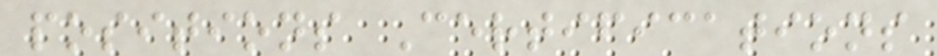positions Certifications
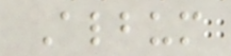Album
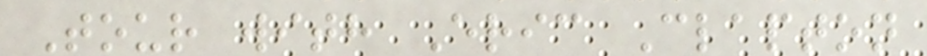Tour with Eric Clapton
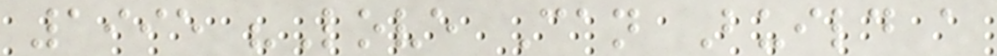1995 "Love Can Build a
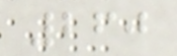260
